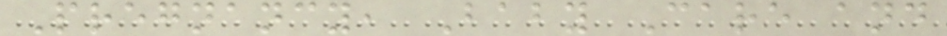Pregnancy, Baby Care and
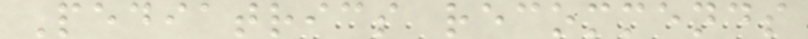Pediatrics recommends
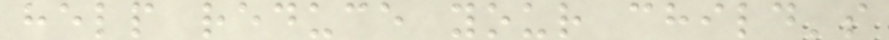help reduce your child's
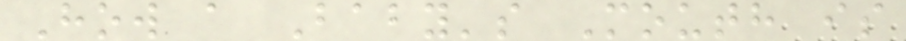How a Baby's Mouth is
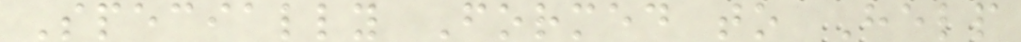Specially Formed to Help
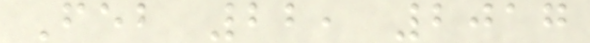Feb 22, 2017
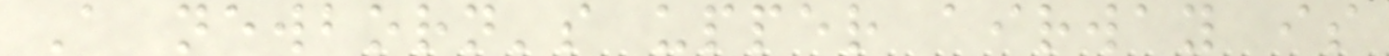A newborn's upper airway is
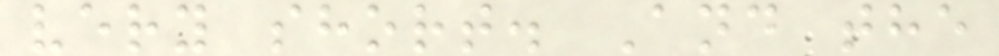very short. And the
